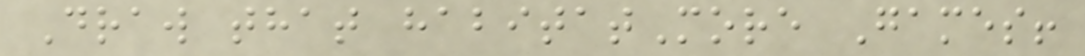Draw that habitatMore Games!
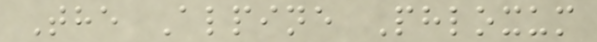The Alpine Phloxum
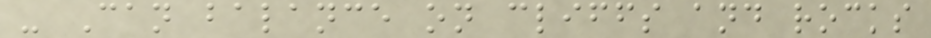- Can balance on cliffs and rocks
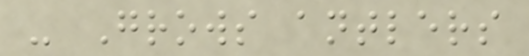- Grows antlers
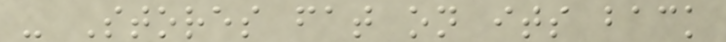- Stores fat on its back
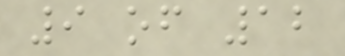9 of 12
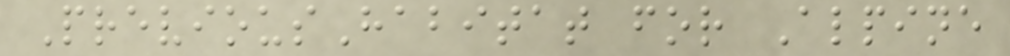PreviousHabitat for Alpine
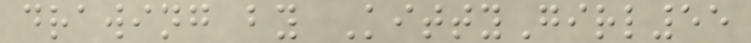drawing by KittyGirl55
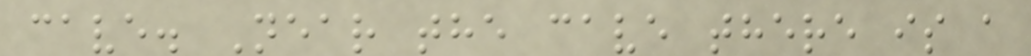cave. Near the cave there is a
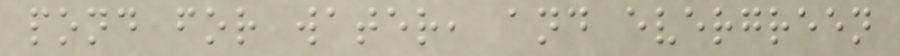pond for water, and evergreen
